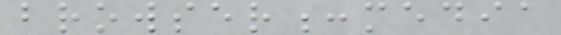browser:media
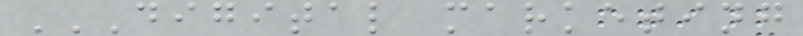DIGITAL MARKETING
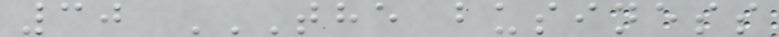30 THE BUSINESS
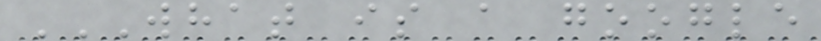WHAT IS A GOOGLE
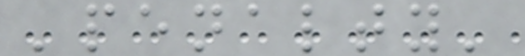'penalty'
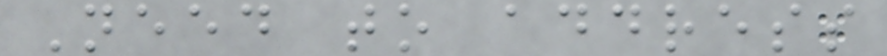Need to address
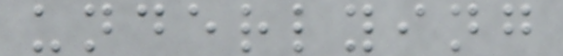underlying
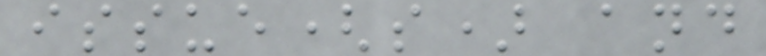issue(s) and
